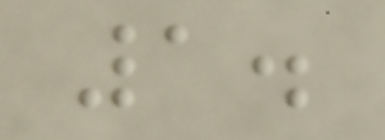1.
